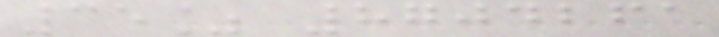35% 8704261
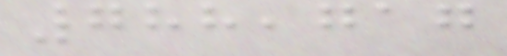788,717
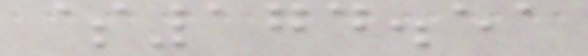$174.51
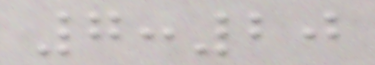7:20
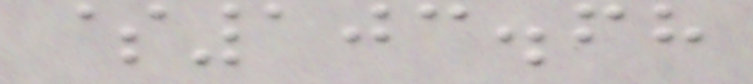$103.68
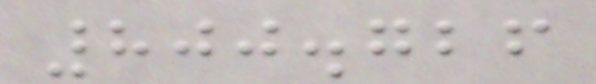800.726
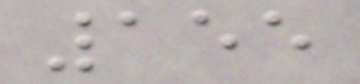155
